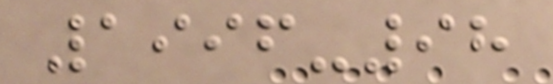1996-98
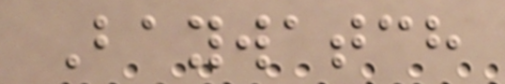Baywatch
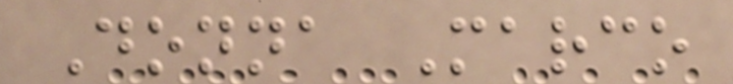Donna Marco
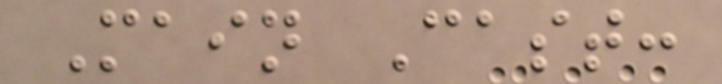Main Cast:
